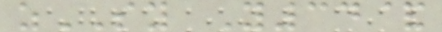zSY Y34&
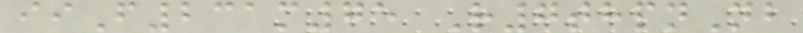iiF231m75 R7thpnNb
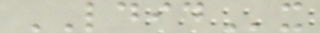LDIDx
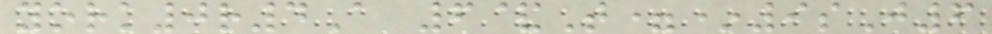york0r4A 6&T=*9sJ6
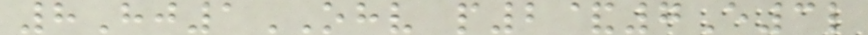8Hj1OHV p2&7E3l
